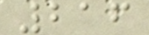216
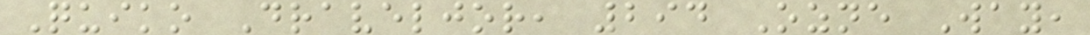Quiko Draveljor, 294 Ozne Way,
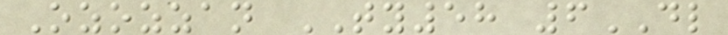Ozozzan TY58 6DL
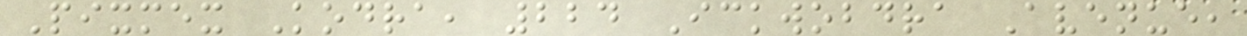Pixmex Kodra, 224 Ickwobdra Avenue,
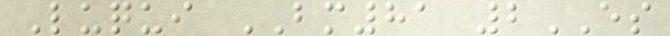Luqui BM81 2ES
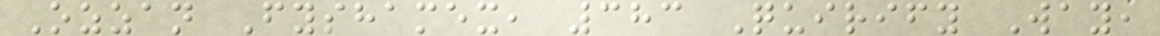Ozzan Fyshamex, 383 Quirify Way,
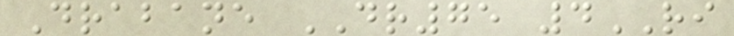Drabane DR75 4RI
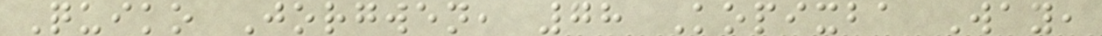Quiko Jorgwen, 78 Kopixba Way,
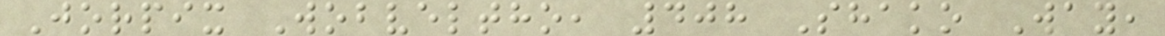Jorpix Wobveltho, 408 Shako Way,
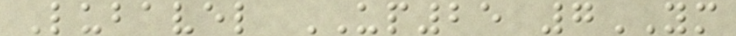Lubavel UP25 7YM
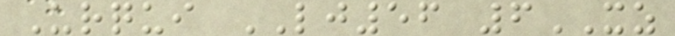Urqui LJ56 6XZ
